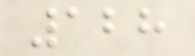128
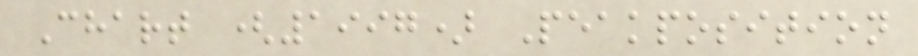Chart (1997) Peakposition
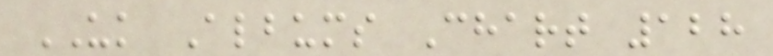UK Albums Chart 128
